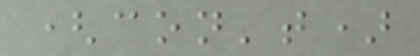(con't)
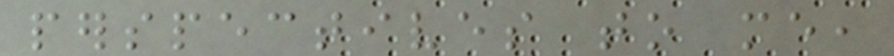perspectives to me,
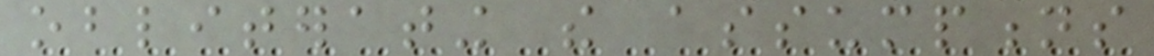obliterating the assumptions
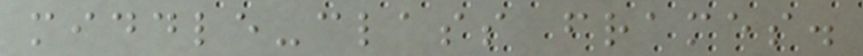middle-class frames.
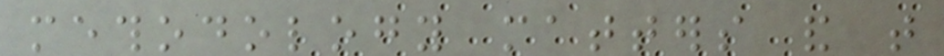methodology matters and that
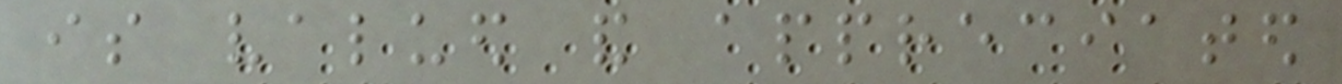is valued and appreciated
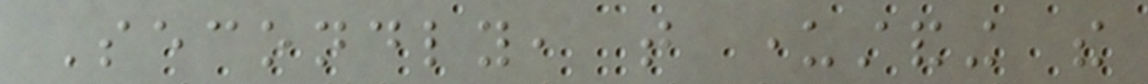Secondly, that understanding the
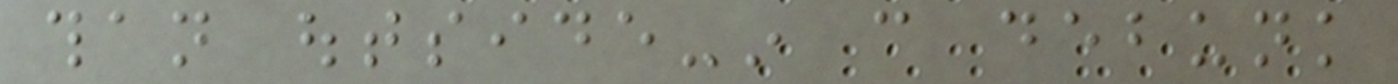than outside-in can debunk
